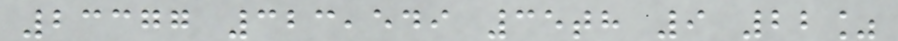23377 323,549 35th 9 22%
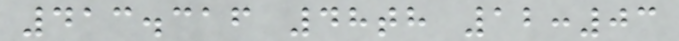413.316 48th 12:03
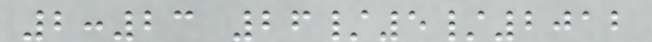2:23 26/5/2012
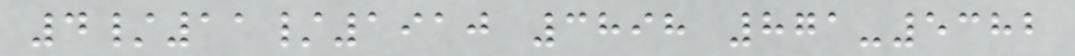4/11/1910 3898 871-5382
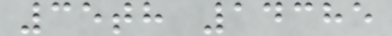35th 14385
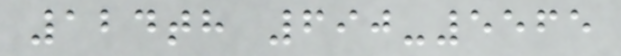124th 690-5565
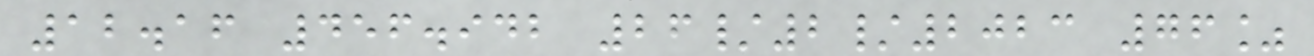12.16 456.942 26/2/2023 76%
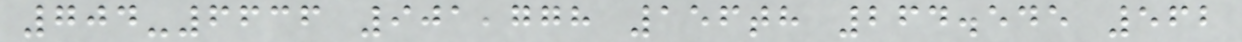704-6636 901,778 156th 264.545 562
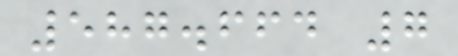587.664 7
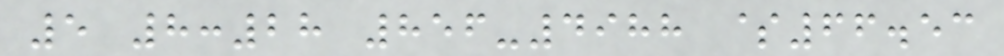5 8:28 856-4988 $66.53
